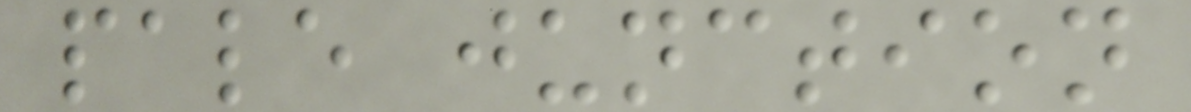pale junction
